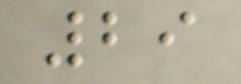29
